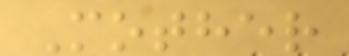Mother
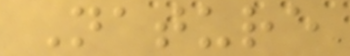Nature
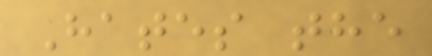Hates the
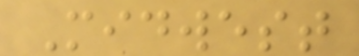Midwest
